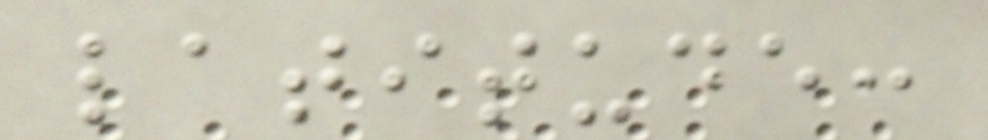latitude:
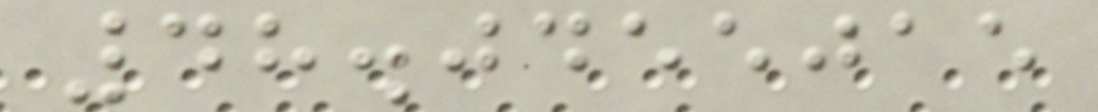48.0455015
